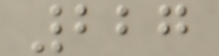227
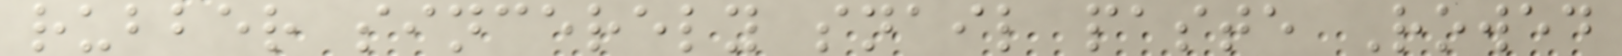rubber sincerely snail paste Rowed
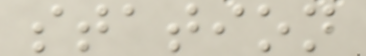station
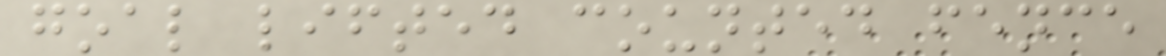goal lifted counted fence
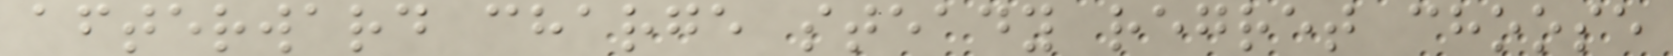afterward charge steady regret choose
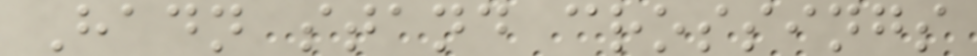Hadn stand crossings
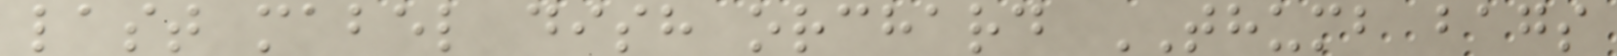last mabel dish orchard THUMB bags
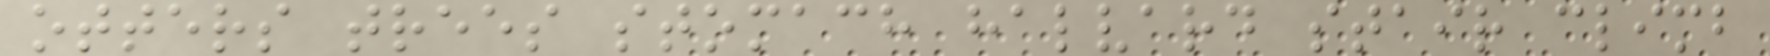otters trees stomach halvard stair climb
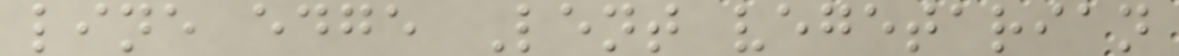line edge Lent vegetarian
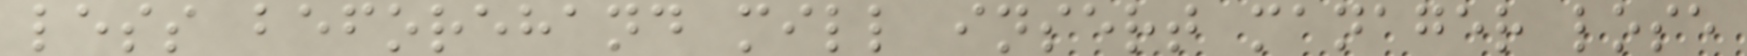less beforehand mill insert manager lose
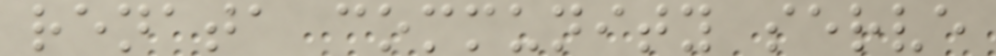renata community serve
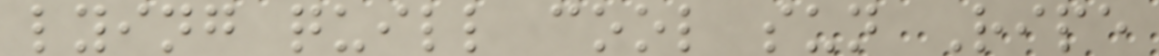lying quill cool sun Ripe
